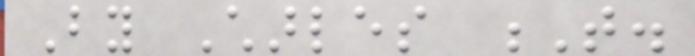By Charles T.
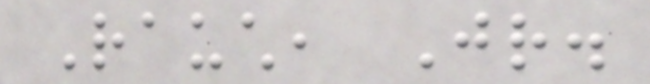Rauch, Jr.
